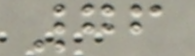76
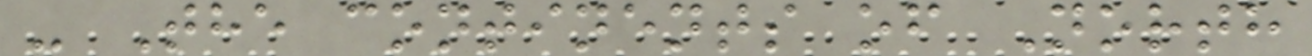- The continents of North
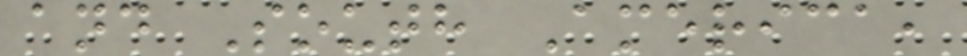and South America,
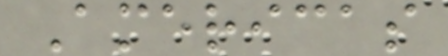Americas
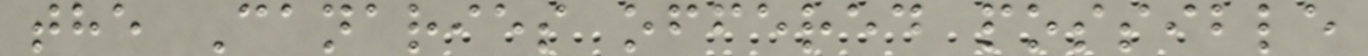the Canaries offered possible
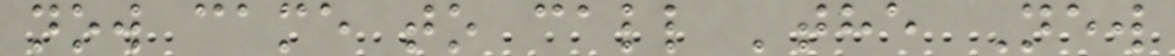now came to call 'the New
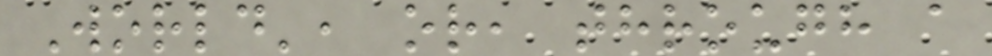World', or, through a
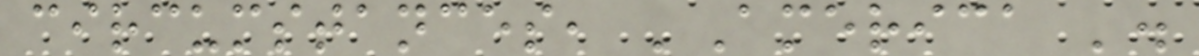circumstances, 'America '.
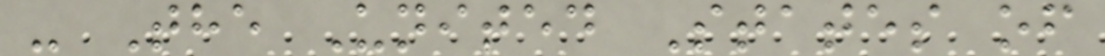- The United States of
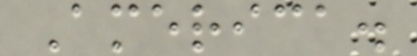America.
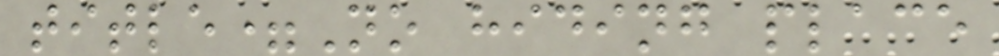title=No hiding place
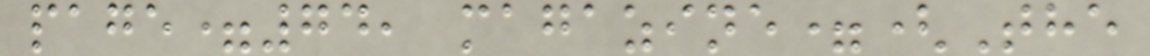page=74, magazine=(The
